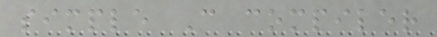simple C compiler
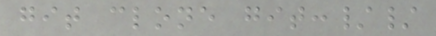git clone git://
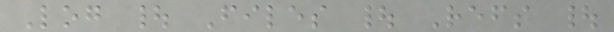Log | Files | Refs |
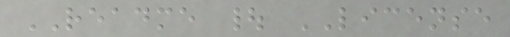README | LICENSE
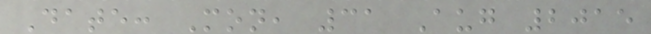Date: Mon, 31 Aug 2015
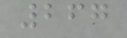267
